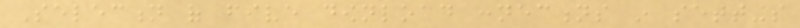Selection of five download connections in settings
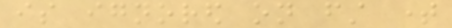is ignored on first time
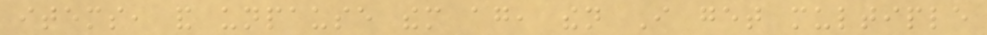items, and unpause them again, then I get multiple
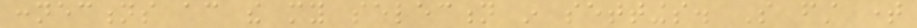connections according the my selection in settings. So first time
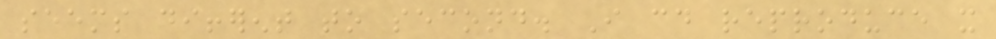seems different to second. I could reproduce it
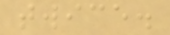twice.
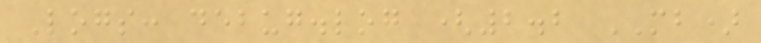Logs: debug.log (2.2 MB)
